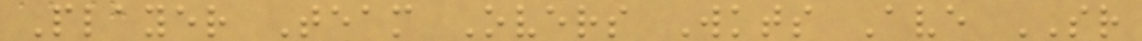Player Team Overs Wkts Ave SR
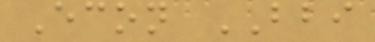Econ BBI
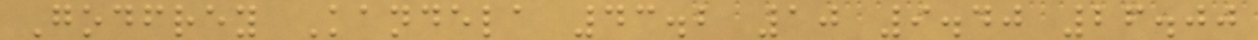Godfrey Kandela 43.2 10 9.40 26.00
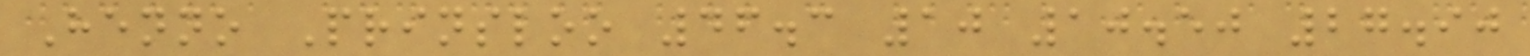Henno Prinsloo 46.3 10 10.50 27.90
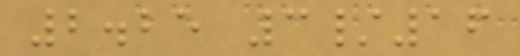2.25 3/16
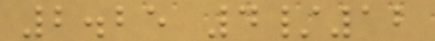2.25 4/12
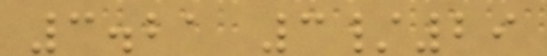3.21 3/29
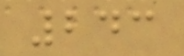243
